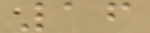16
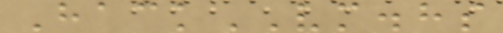HackVM.hs
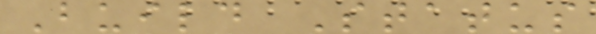Build Status
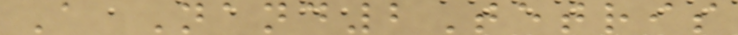A Nand2Tetris
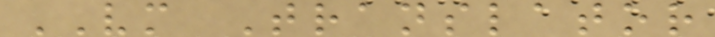VM Translator
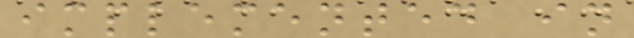implemented in
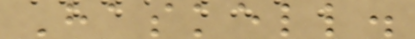Haskell.
